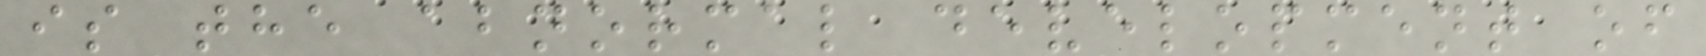is the abnormal development of
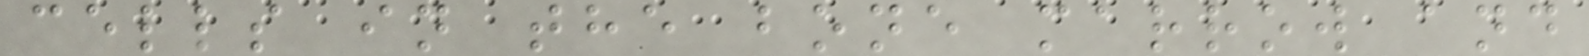cells in the bone marrow and
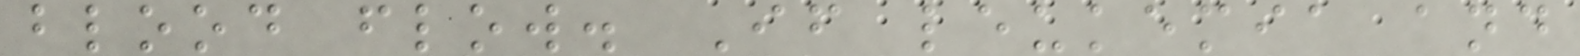blood flow. If leukemia and
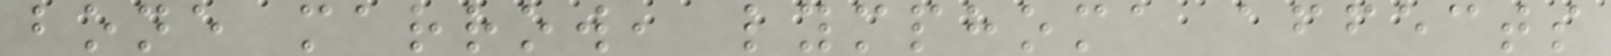bone marrow, lymphoma affects
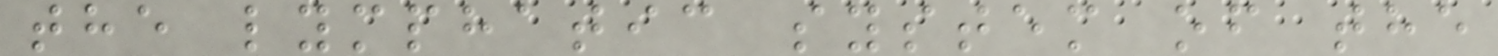the lymphatic system of the
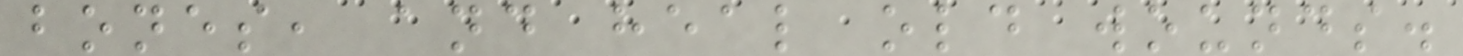bones, and heal old wounds.
